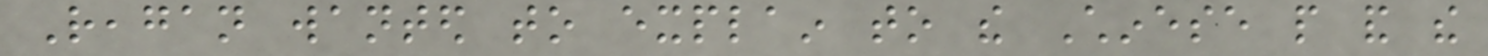Reagan wanted to explain to the Chinese people and the
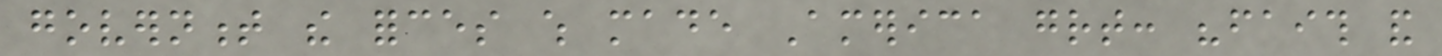government the forces which made America great: "faith and
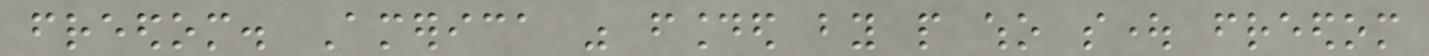freedom. America was founded by people who sought freedom
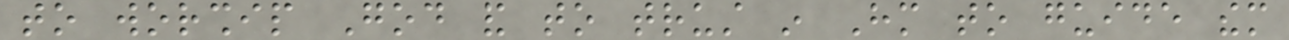to worship God and to trust in Him to guide them
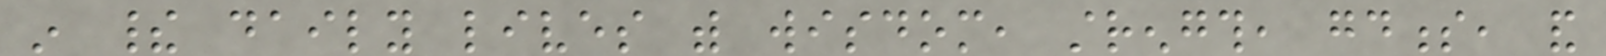in their daily lives with wisdom, strength, goodness, and
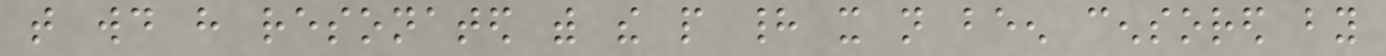that would have resonated with the people had it not been censored by
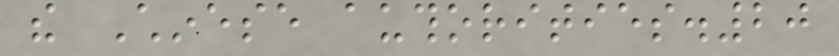the Chinese authorities.20
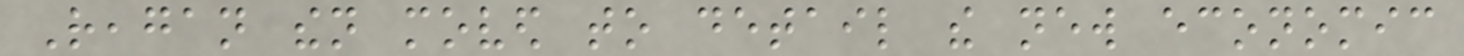Reagan then moved to detail the new economic
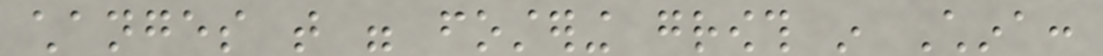changes that were fostering growth in China:
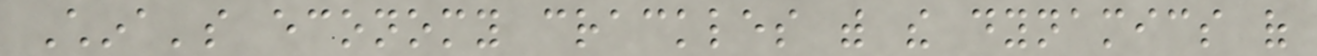China's economy crackles with the dynamics of
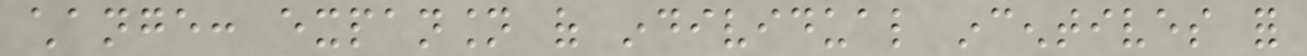change: expansion of individual incentives for
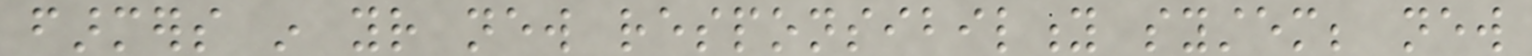farmers in your new responsibility system; new
